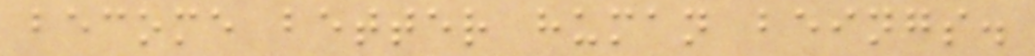become better human beings.
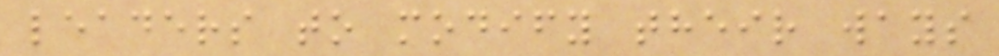leaders to modify their ways
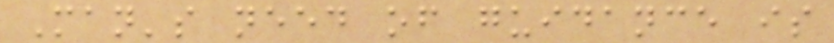Man's need of guidance is
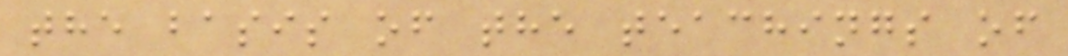the basis of the teachings of
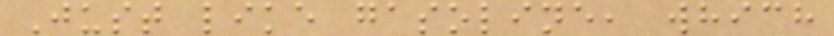Just like gasoline, which
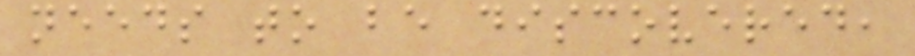needs to be discovered,
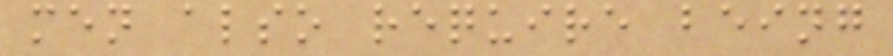men also require being
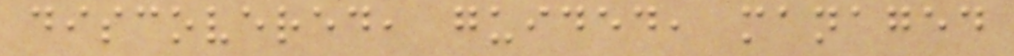discovered, guided, managed
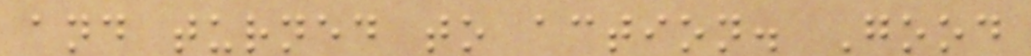and turned to action. Good
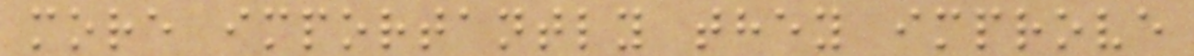more importantly they improve
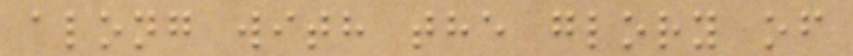along with the glory of
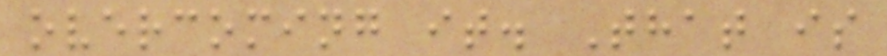overcoming it. That is
